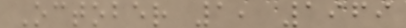October 1, 1969
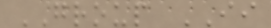GROUP II
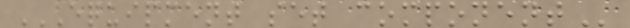EQUIPMENT SET COMPONENT
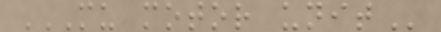MU MOTOR UNIT
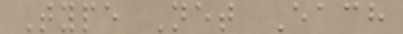Type Net Each
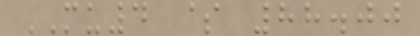MU4 $ 88.00
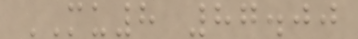MU8 87.00
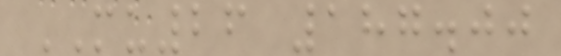MU26 187.00
